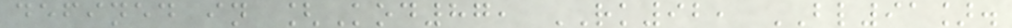defined in [Kod87, RK92, BL91].
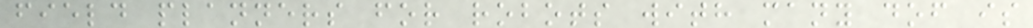field planners for robots with many dof is
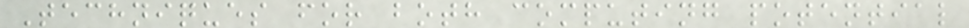Techniques for both computing potential
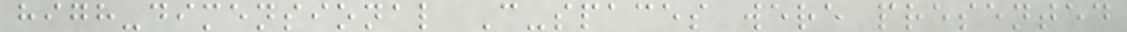high-dimensional C-spaces were presented
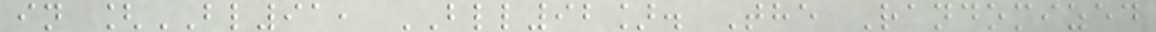in [BL91, BLL92]. The Randomized
